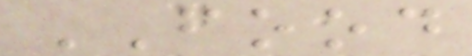FOOD
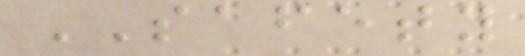SAFETY
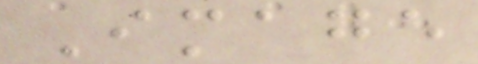Image
